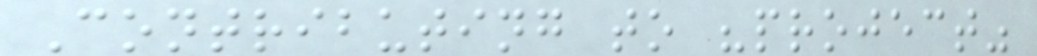Contributing to "project"
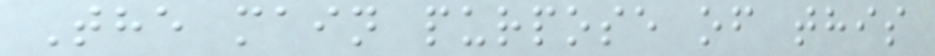The main purpose of this
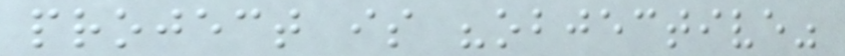project is "objective"
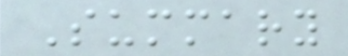Summary
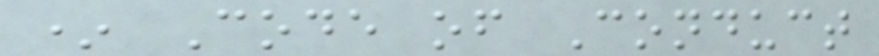* Code of Conduct
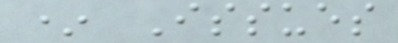* Issues
